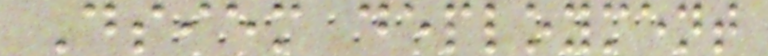Dsiem deployment
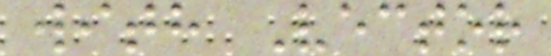with Vector
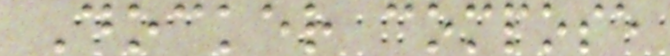Docker compose
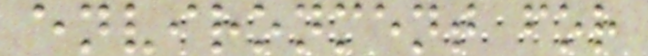environment for
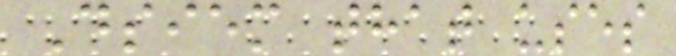Dsiem that uses
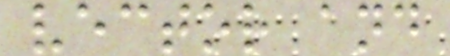vector and
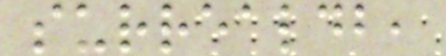surrealdb,
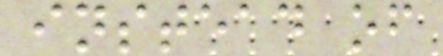instead of
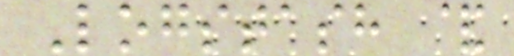Logstash &
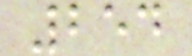254
